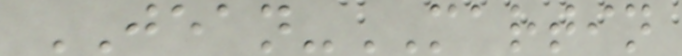JEAN-MARTIN
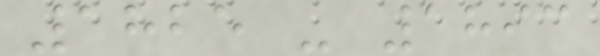1825 - 1893
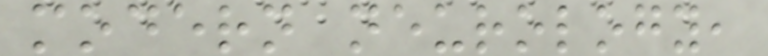modern neurology,
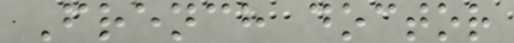French doctor
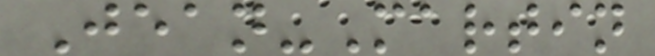Jean-Martin
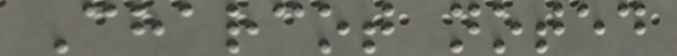Charcot noted
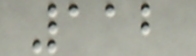112
